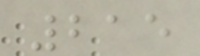215
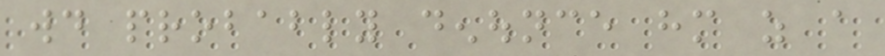would probably denounce him as a
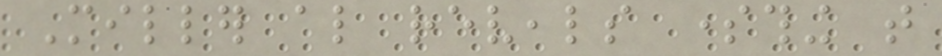Miller also reveals something that
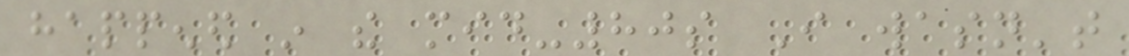happened in the mid-80s I wasn't
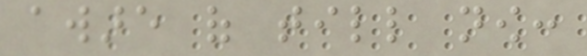aware of till now:
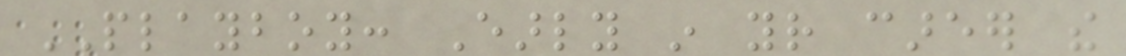PLAYBOY: Early in your career the
